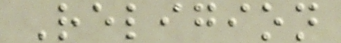Religion
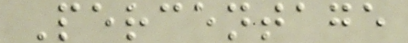Percentage
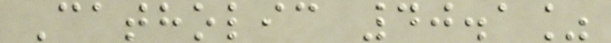Catholic 40.1%
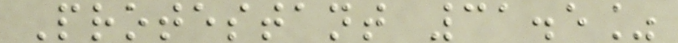Protestant 31.5%
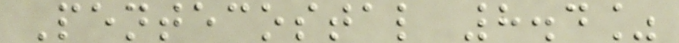Pentecostal 8.4%
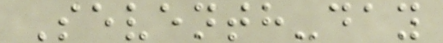Seventh-day
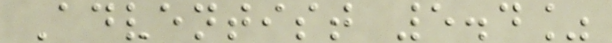Adventist 5.4%
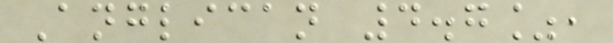Anglican 4.7%,
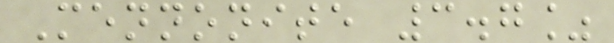Mennonite 3.7%
